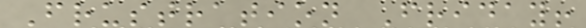Frustration Friday!
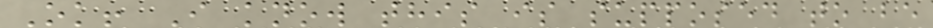Ok! I know this is supposed to be
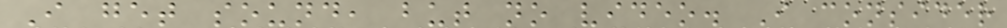I get sound, but no video. I consider
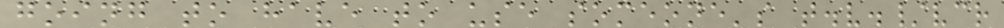going to have to use someone's t.v./vcr
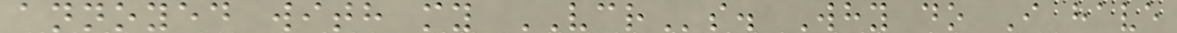annoyed with my VCRs. Why do I have
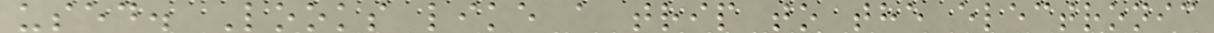used. Looks like a trip to the electronic
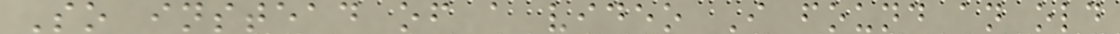So instead of a video I found an old
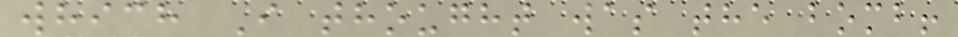which I thought was the bomb!
